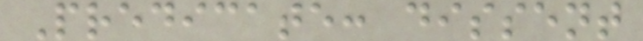Predicate: dissent
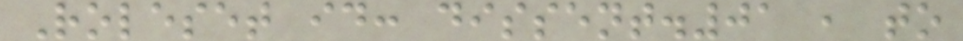Roleset id: dissent.01 , to
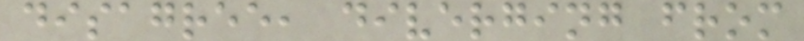disagree, diverging from
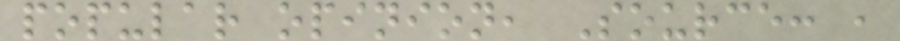popular opinion, Source: ,
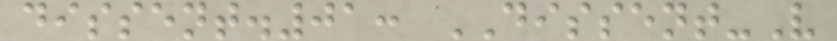dissent.01: DISSENT-V
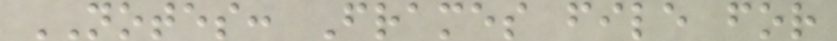NOTES: Frames file for
